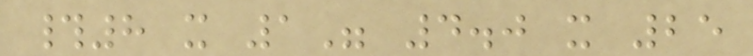#8 x 1" 4.0 x 25
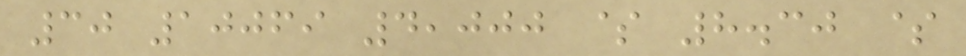30 10069 4,000 $ 8.30 $
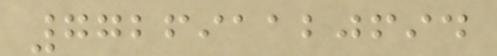772691120694
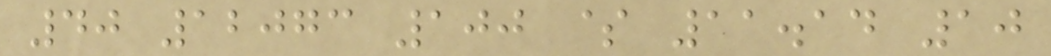40 12073 100 $ 11.14 10
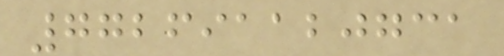772691120731
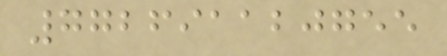772691120755
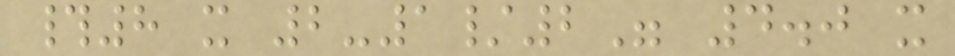#8 x 2-1/2" 4.0 x
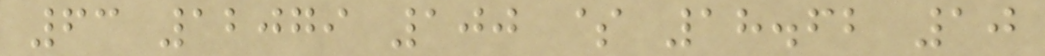63 12079 100 $ 18.62 10
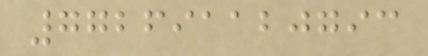772691120793
